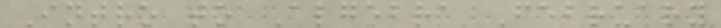Intro to Algebra February
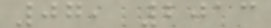07, 2013
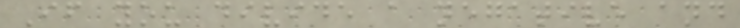If you divide a negative and
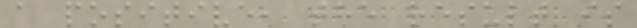a positive, the result is
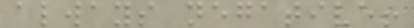always negative!
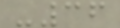-36
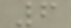6
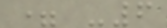= -6
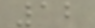12
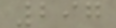297
